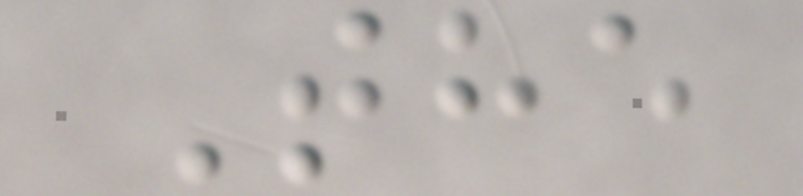The
